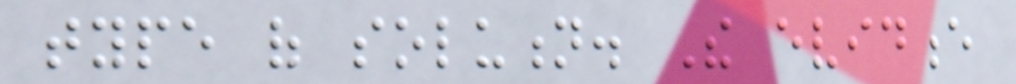type of solution. The evidence
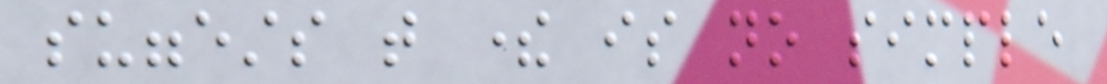suggests that there is no simple
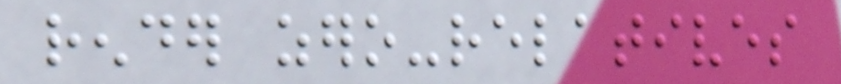render zero-relatives
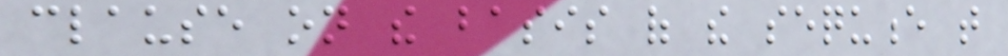clause on the basis of the sequence that
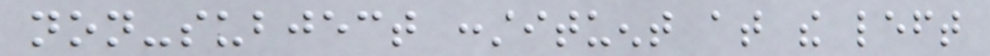non-subject constituent at the left
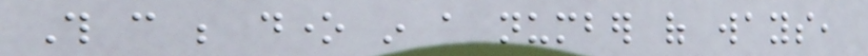This can be done in a number of ways,
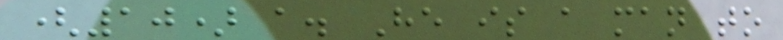(10) a. He is a man to
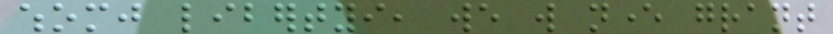whomj libertyi, we will never grant
